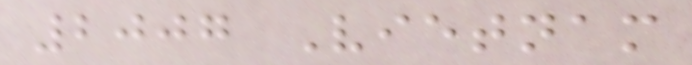2007 Vietnam
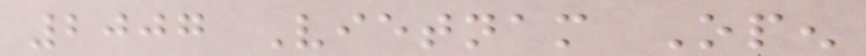2007 Vietnam Open
